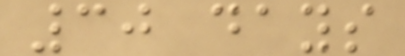30 days
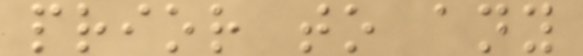prior to any
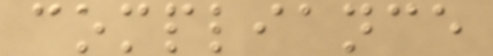compliance
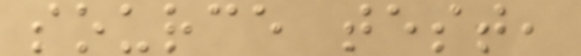source test,
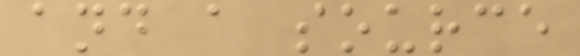and a source
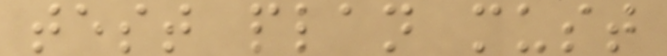test plan must
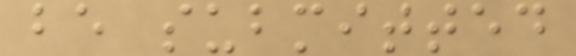be submitted
